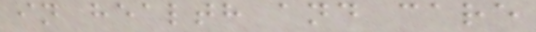in health and care
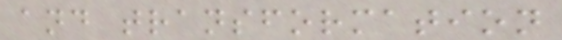and transformation
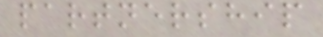partnership
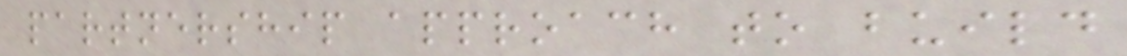partnership approach to build
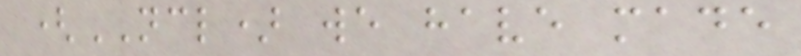(NCL) we have made
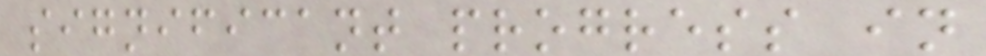significant progress in
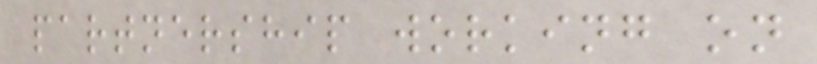partnership working on
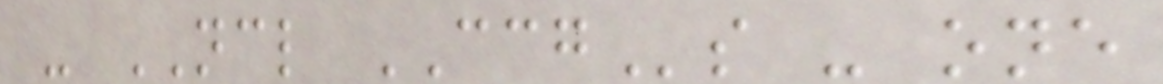- NCL CCGs - one
